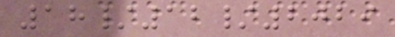18/12/2029
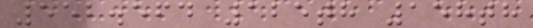552.564 125th 158th
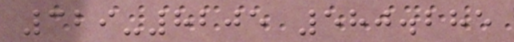329-8205 580.285
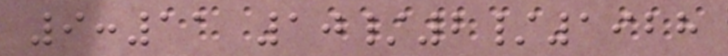9:11 10/2/1928
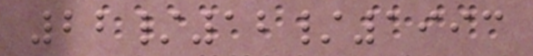22/12/1993
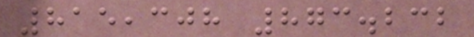815,308 873.232
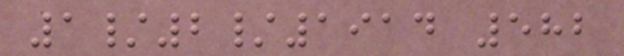1/2/1914 582
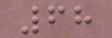68
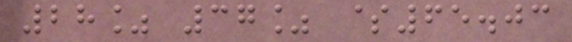28% 37% $65.03
